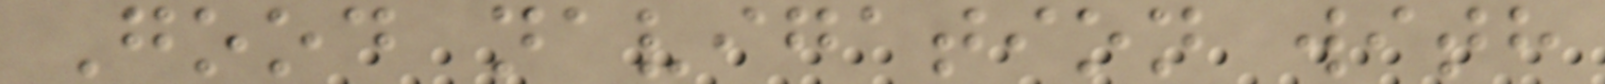Good navigation with
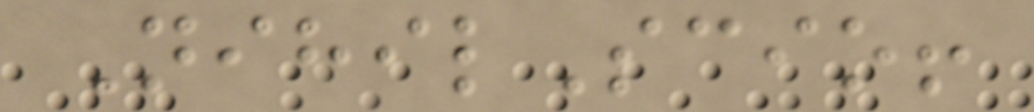NihilScio!
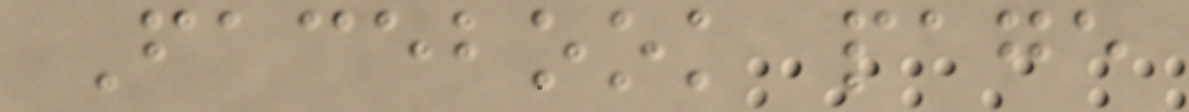Facebook page
